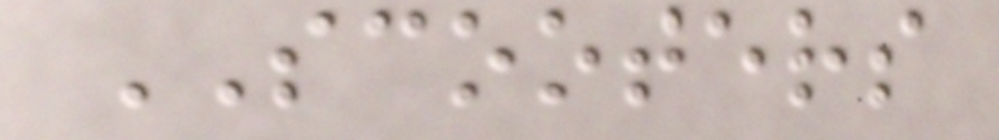SCOOTERS
